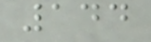144
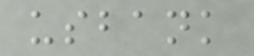usbank
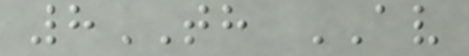8TH AV
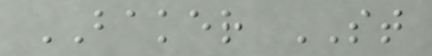BAKER ST
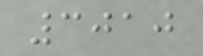3010
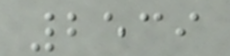2539
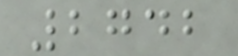2742
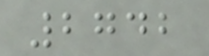2742
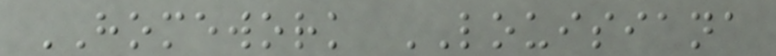HOMEWORK LOUISIANA
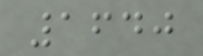1640
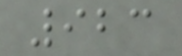923
